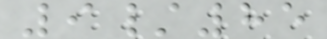9/85
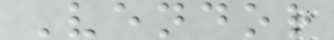Vendor
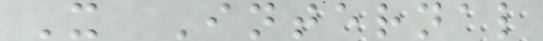X Internal
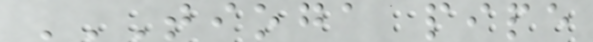TIOGA PIPE
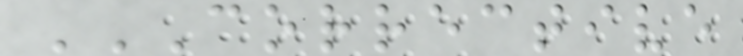CORRECTIVE
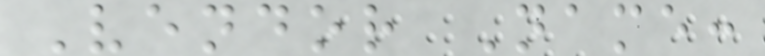Vendor Name:
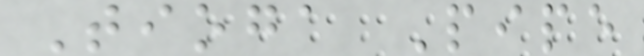Tioga Pipe
